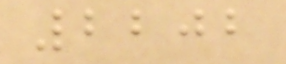2202
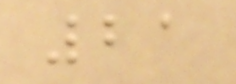21
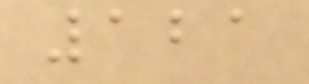121
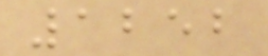1252
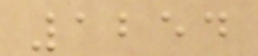1254
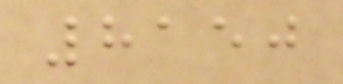8150
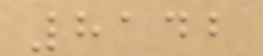8142
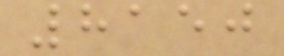8150
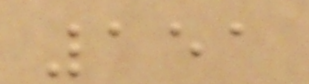151
